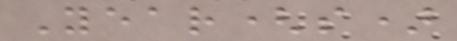Year(s)
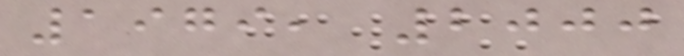1979, 2000
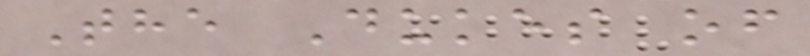The Dukes of
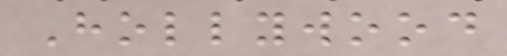Hollywood
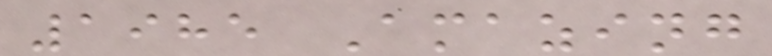1985 Amazing
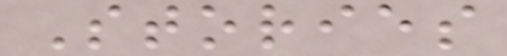Stories
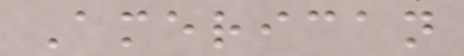American
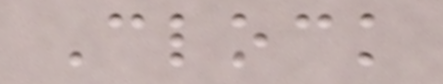Clock
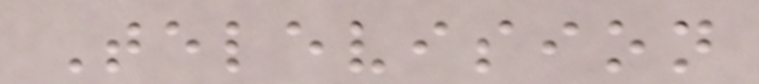Television
